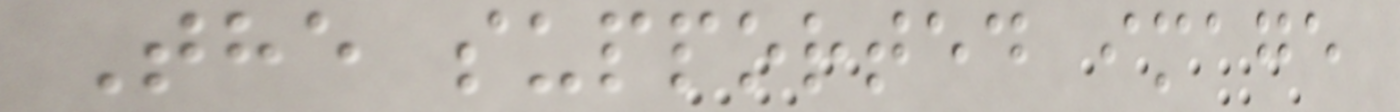The supported image
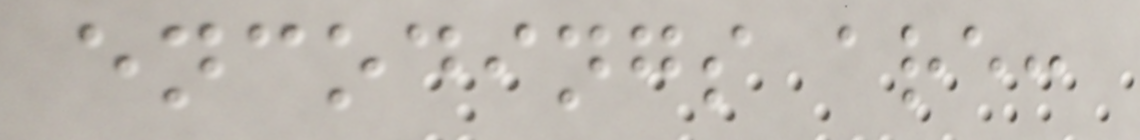encodings are:
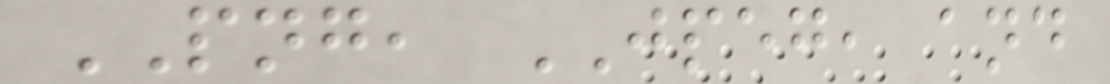PNG, JPEG, and
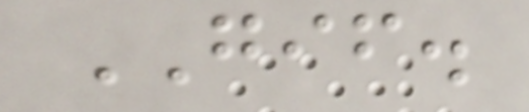GIF.
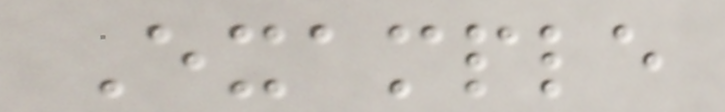Example
